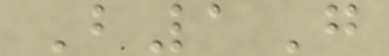B1G
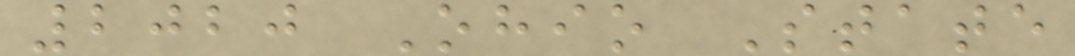2020 Ohio State
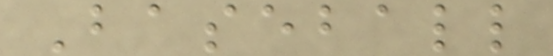Baseball
